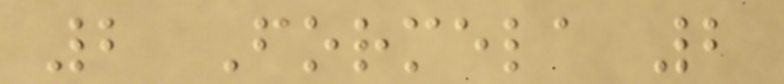2 Formela 2
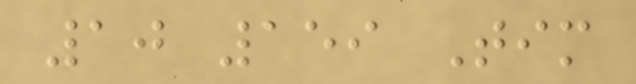10 159 Tim
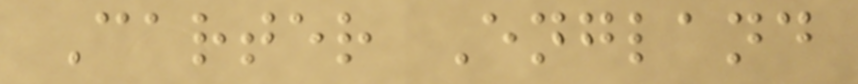Carter England
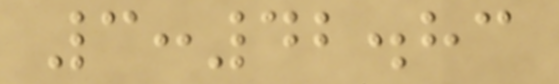3:42.83
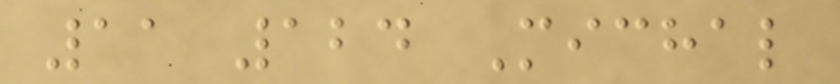11 124 Michal
